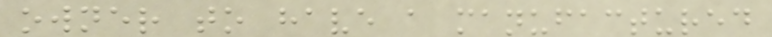owner to have a manufactured
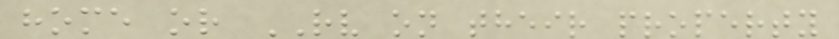home or RV on their property
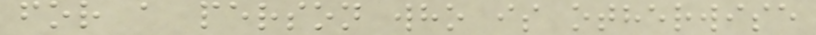for a person who is otherwise
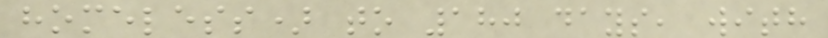homeless) to 180 days, with
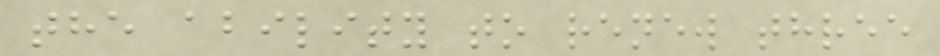the ability to renew three
